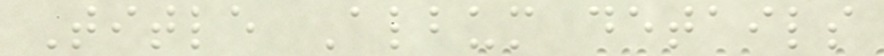Title Album details
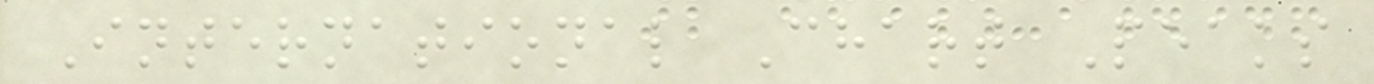International Chart Peaks
